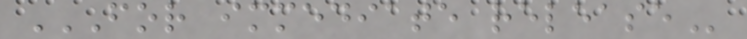FOR IMMEDIATE RELEASE
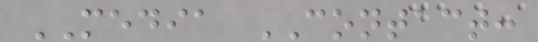MEDIA CONTACT:
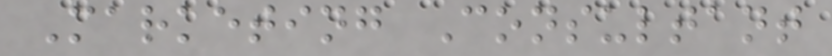Marketing Consultant
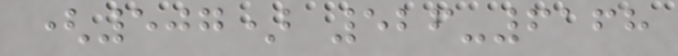(507) 526-6168
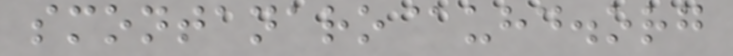smontanaro@uhd.org
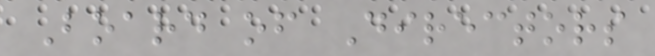Board of Directors
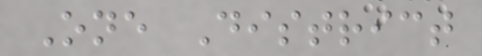One District
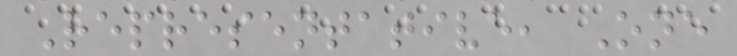Representative, One
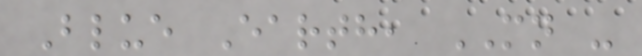Blue Earth, MN -
